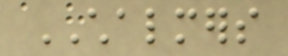CHALMERS
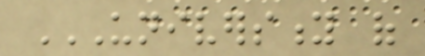UNIVERSITY OF
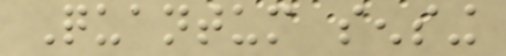Quantum sensing
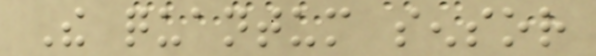The quantum sensor
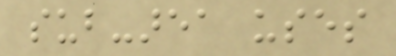sub-area uses
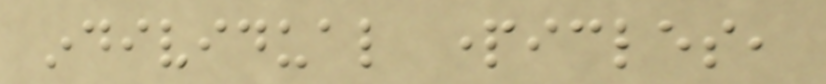individual particles,
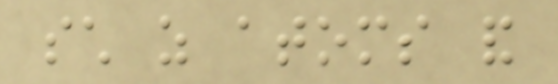such as atoms and
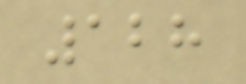128
